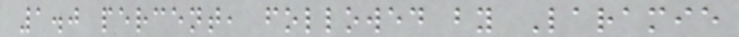1.0 percent, followed by Laramie
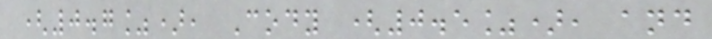(0.7%), Cody (0.5%), and
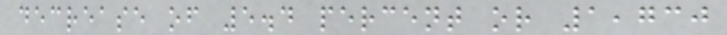decrease of 5.4 percent or 1,730
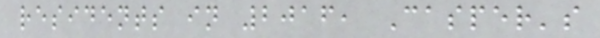residents in 2016, Casper's
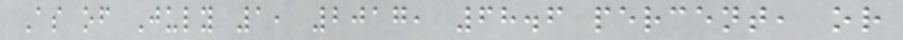As of July 1, 2017, 68.6 percent, or
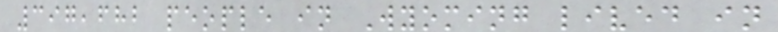397,682 people in Wyoming lived in
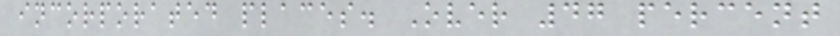incorporated places. Over 47 percent
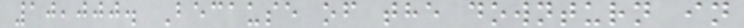10,000. Because of the downturn in
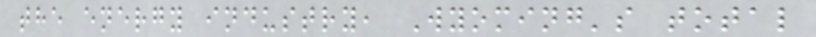the energy industry, Wyoming's total
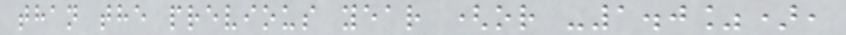than the previous year (or -1.0%),
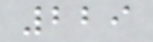229
